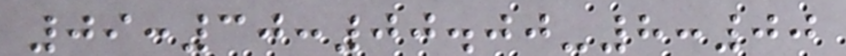09:30:00.00-8:00
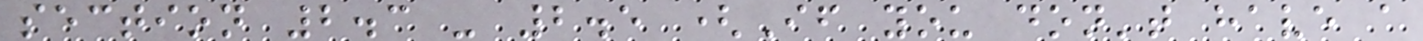section 2.3 - 2.5 (If you don't have a
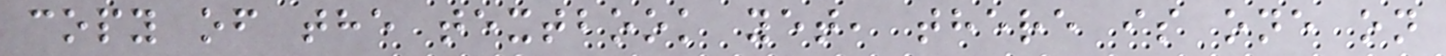copy of the textbook yet, there is one on
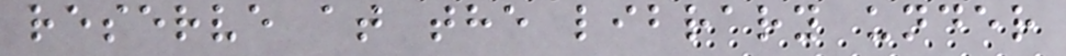reserve at the library under
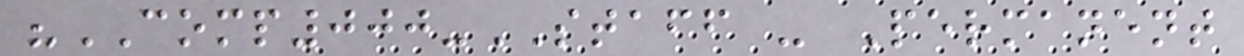"COMP000-STAFF - Permanent
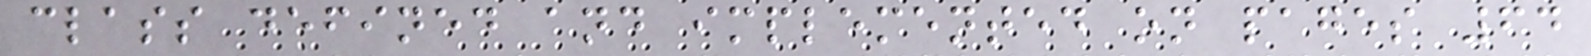class defined and implemented on pages 64
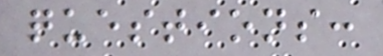questions:
